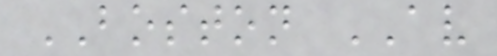BOSTON AV
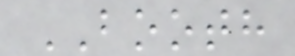BOOTH
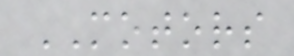MOTORS
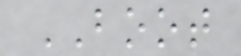BOOT
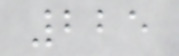225
